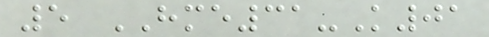5 HME31-K01
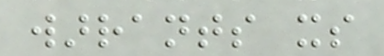warrants its
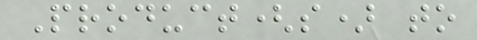Product(s) to
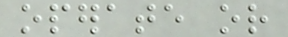operate or
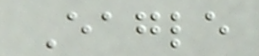Eagle
